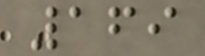169
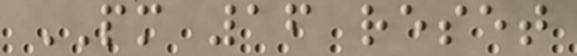PM 16 reset
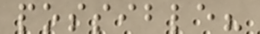possible?
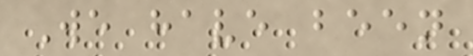We have been
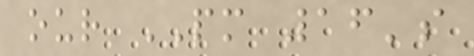our PM 16's
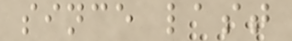since last
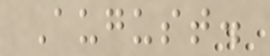August.
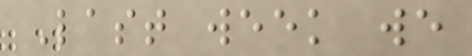Last week we
